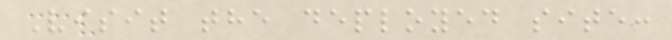Visit the deployed site:
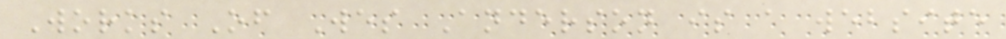Works Of Wes Anderson is a website
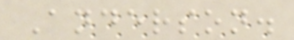Anderson.
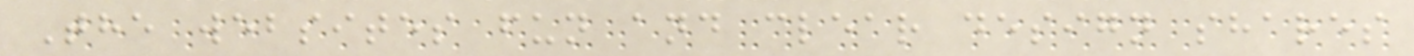The websites fun and clear design shares
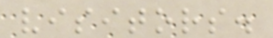visitors.
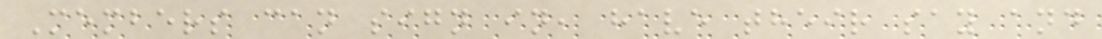Members can sign in, have their say and
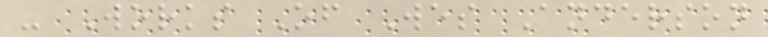- Works Of Wes Anderson
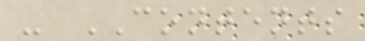- CONTENTS
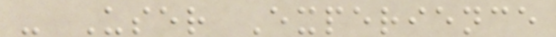- User Experience
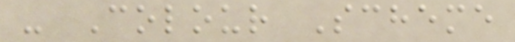- Colour Scheme
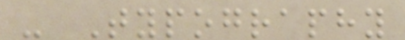- Typography
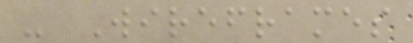- Wireframes
